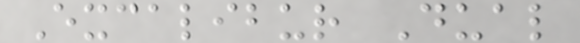Excalibur Dual
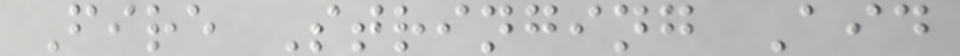Fire Stringing Aid
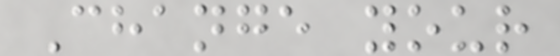Change your
